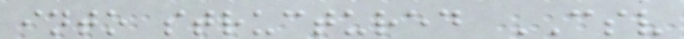into structured CSV
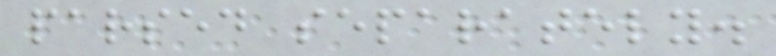parsed separately.
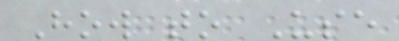How to Use
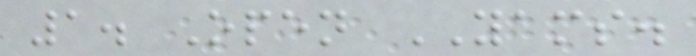1. Open YAMS.
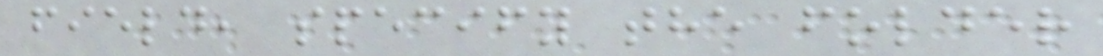field, specify the folder
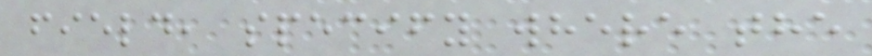field, specify where the
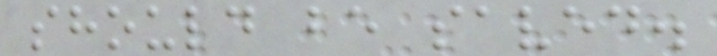should be saved.
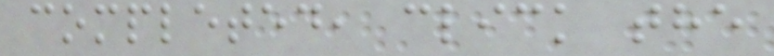completed, click the
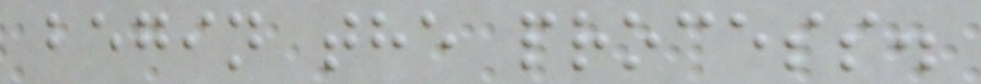begin the process.
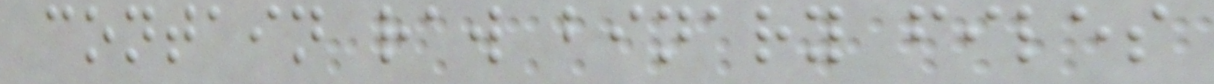contain raw binary files
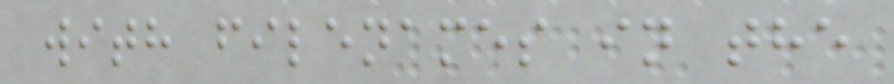with filenames in the
